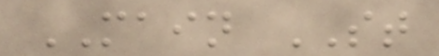MAIN ST
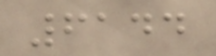6144
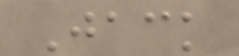Jack
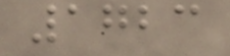1723
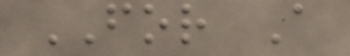FOR A
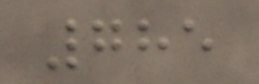785
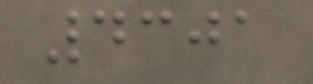4301
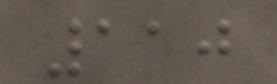110
